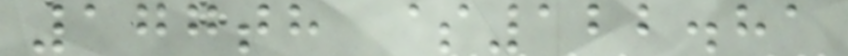177th $122.81
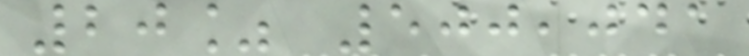20% 500,041
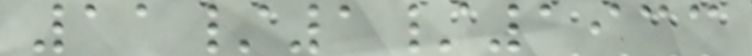11/1/1933
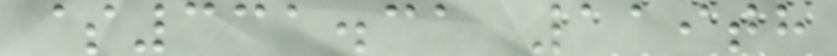$331.31 119th
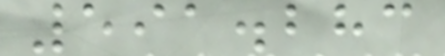591.283
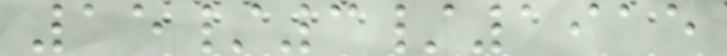15/3/1915
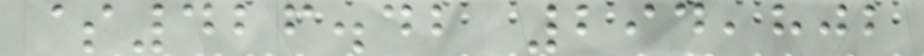$426.42 294,802
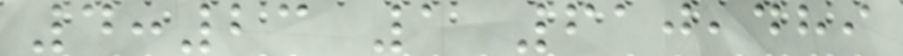4:23 1 610,489
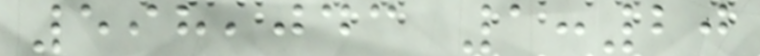598,043 1:20
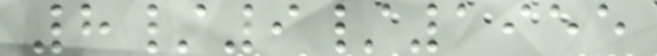8/9/1955
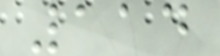114
